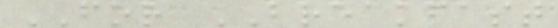FOR BREAKFAST
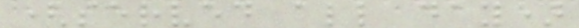(served all day)
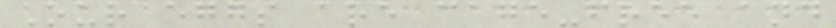Our eggs are cage-free and
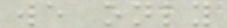we only
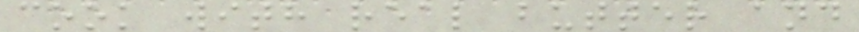cook with real butter and
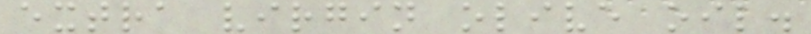extra virgin olive oil.
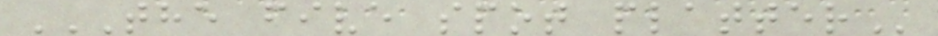THE FIVE SPOT PLATTER
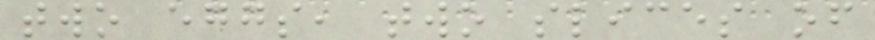two eggs, two slices of
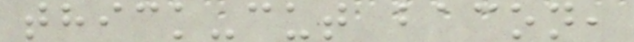thick-cut bacon,
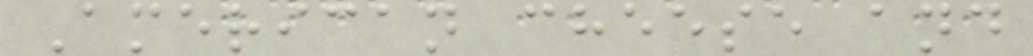American cheese and
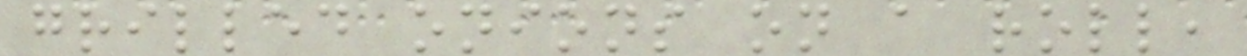grilled onions on a roll,
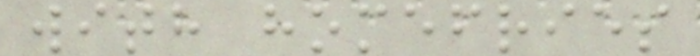with homefries
